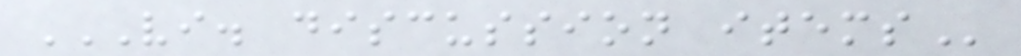VI. DISCUSSION ITEMS
